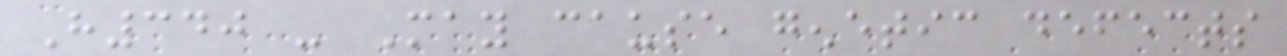H340 - May cause genetic defects
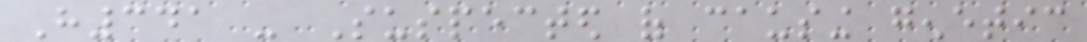H341 - Suspected of causing genetic
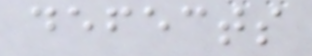defects
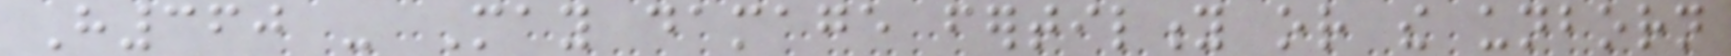H360 - May damage fertility or the unborn
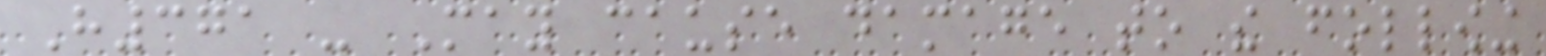H371 - May cause damage to the following
